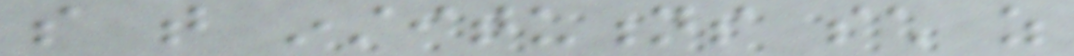so that institutions such as
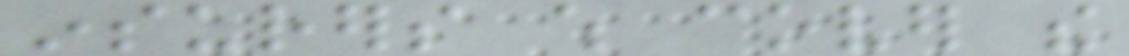insurers which cover the
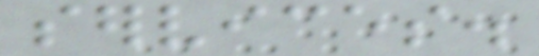services.
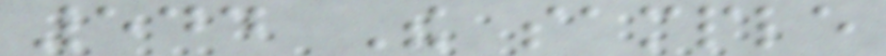544 The sample
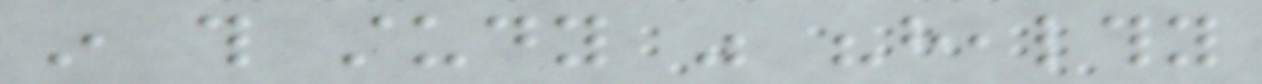in this study was "healthy
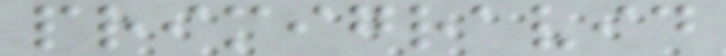primigravid
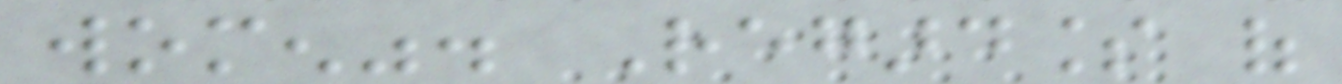women". Regardless of
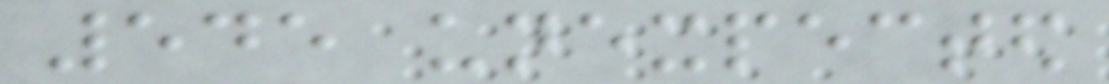545 unexpected
